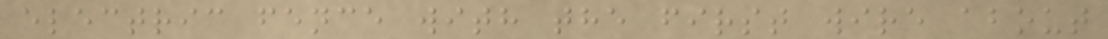electric fence with the first wire about
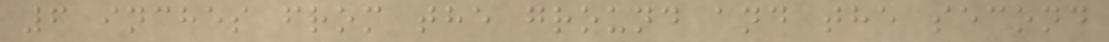6 inches from the ground and the second
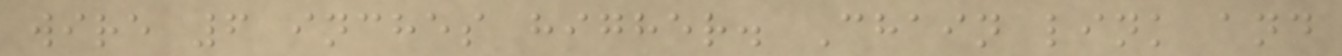wire 6 inches higher. Chain link and
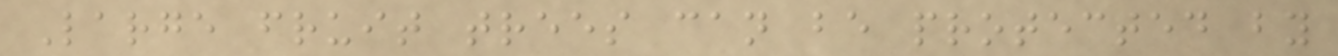Large fruit trees can be protected by
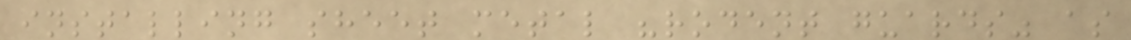installing sheet metal "rodent guards" as
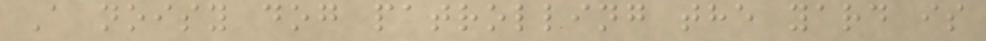A noisy dog patrolling the yard is
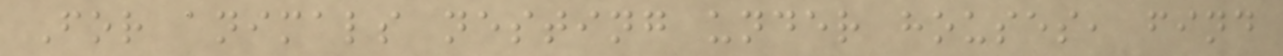For animals nesting under houses, find
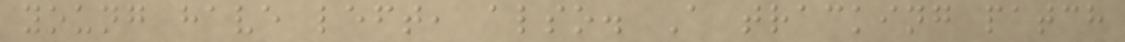young have left, also. A tracking patch
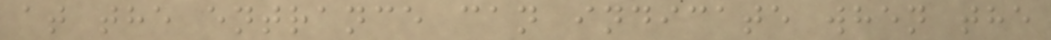at the entrance can indicate when the
